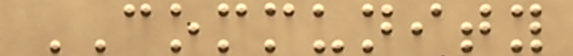COMMUNITY
